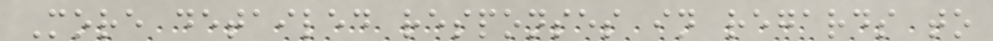More detailed responses in regards to
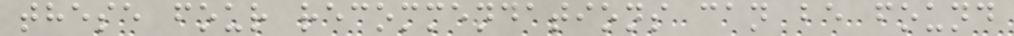these four recommendations can be found
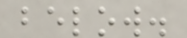below.
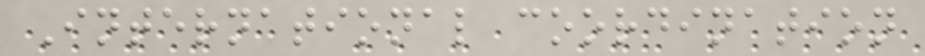International coordination
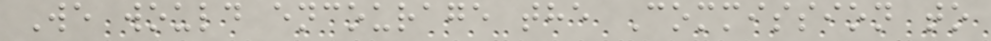We would encourage the Commission to
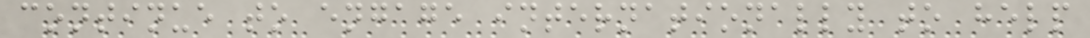continue to engage internationally to help
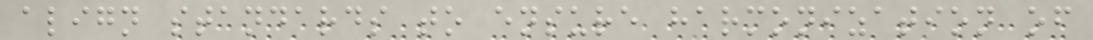align standards to ensure harmonization of
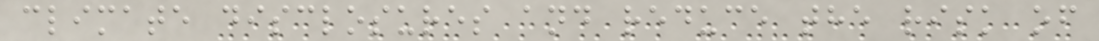climate disclosures and reduce the risk of
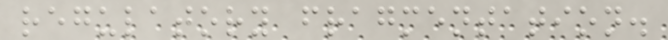regulatory fragmentation.
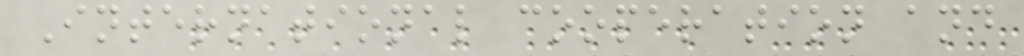International cooperation and
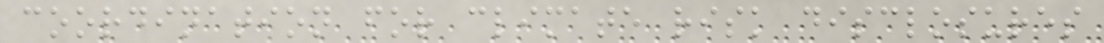coordination for climate risk disclosures
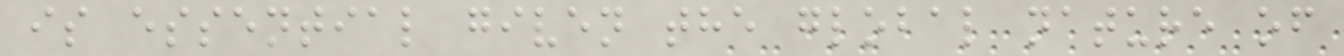is essential given the global nature of
